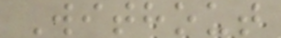Without
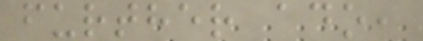further ado,
